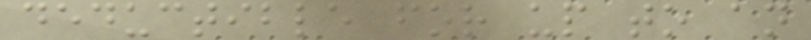deductible for up to an
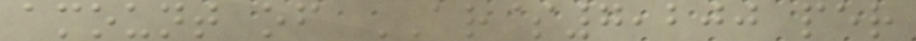amount of AR$7,200 per
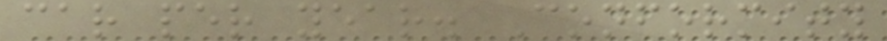car per year. Conformity
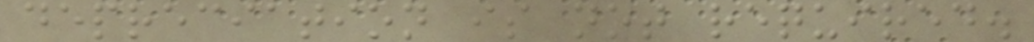depreciation is not required.
